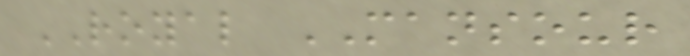ROYAL MANSOUR
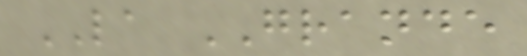LA GRANDE
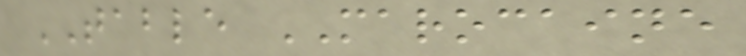TABLE MAROCAINE
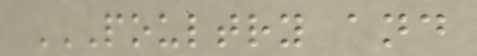POULTRY AND
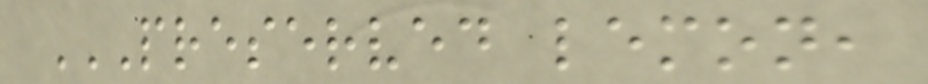PRESERVED LEMON,
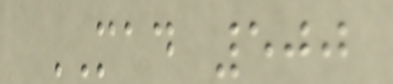MAD 500
